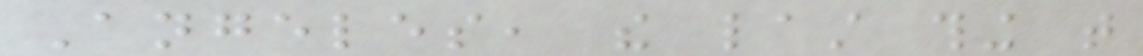Angeles, the last thing that
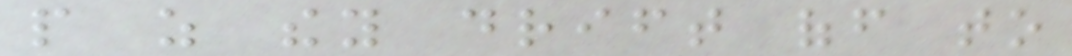people as they drift off to
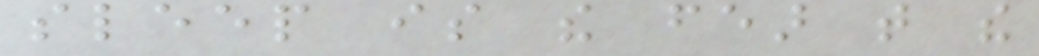sleep is the fear that the
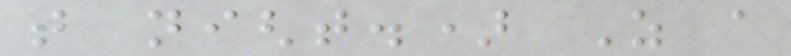that night.) As a
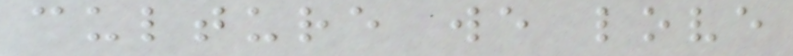culture we love
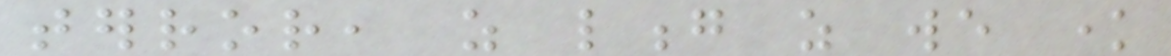terror, as long as we know
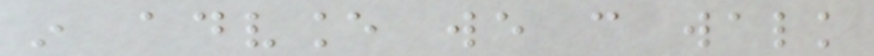in advance we can walk
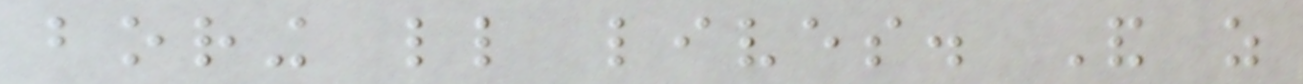boring little lives. And as
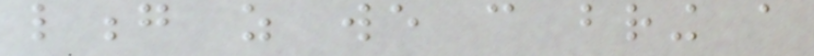long as we can bring a
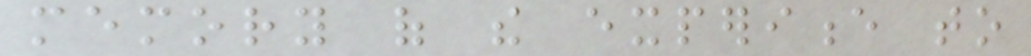memory of the experience to
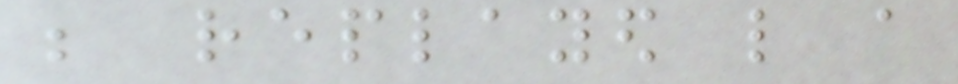be replayed like a
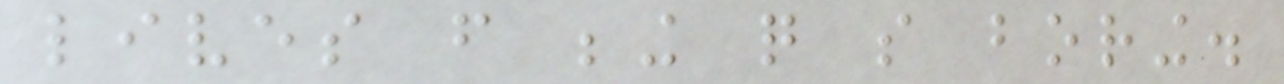lives from being quite so boring.
